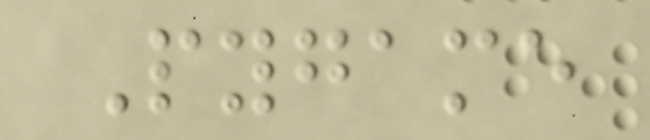Pygame
